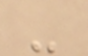-
